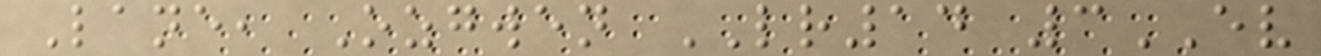Lane, Ozgwen LR14 3EV
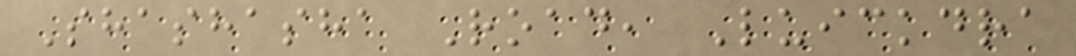Shashasha Road, Luickdra
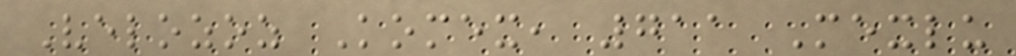Velozoz Komex, 711 Mexlu
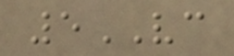5VC
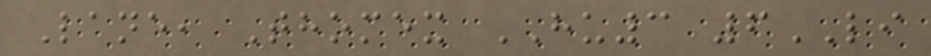Lane, Thomex HU3 6LI
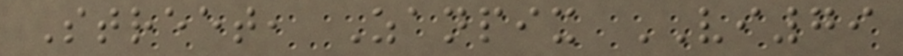Street, Zanpix VI79
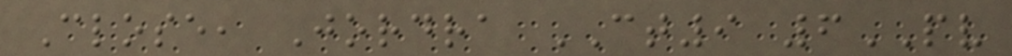Close, Jordra CT9 6PV
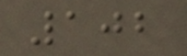102
